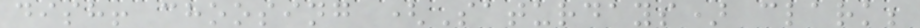dish! choosing (Saturdays) clark;
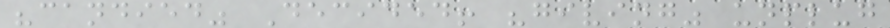"candied" Decided! "giving" unplug
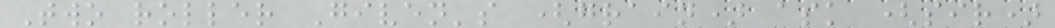Two roller Given's (grain) ask (sir)
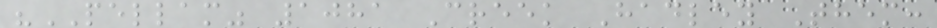"PELLAM" 1081 Creek Hadley Them:
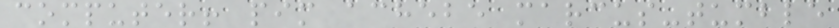computer! pim achebe marcus-tumble
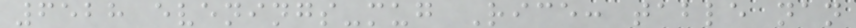6528 evenings-mug Rice: table nan
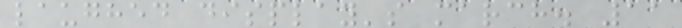laughed display's march. 11
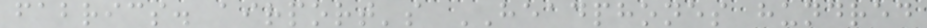fabrics. airport's HEADPHONES hundred
